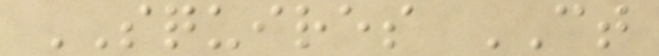SQUIRES CT
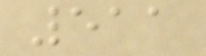511
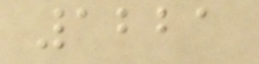1221
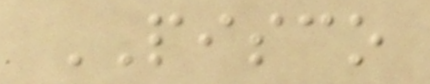PISCO
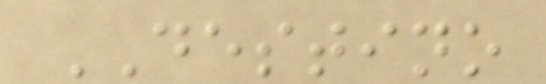DESTINO
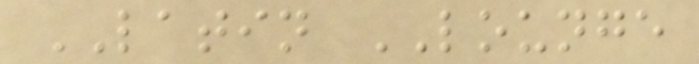LATIN LOUNGE
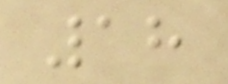18
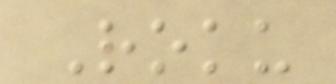Roku
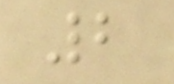2
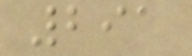291
